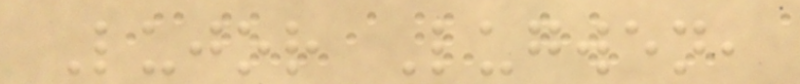Lujor Lugwen,
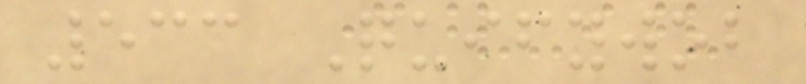533 Quifywob
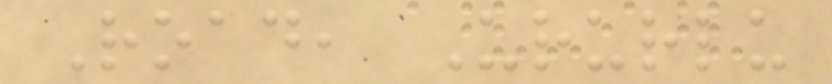Road, Ururlu
